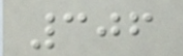306
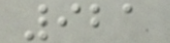921
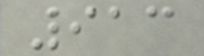913
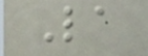La
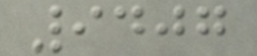9407
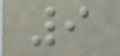9
